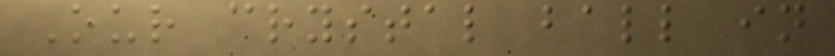Our crystal ball in
